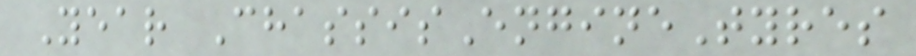Year ChassisEngineTyres
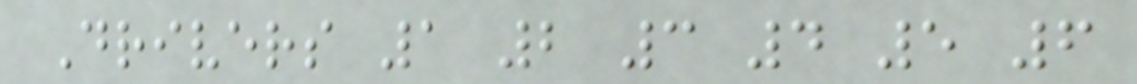Drivers 1 2 3 4 5 6
